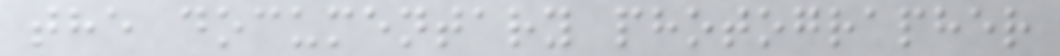the documentary photographer
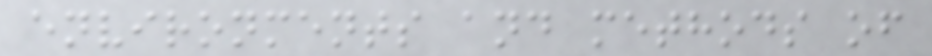environments and methods of
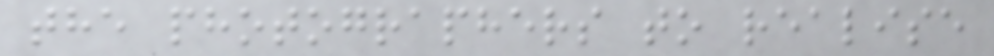the photographers to realise
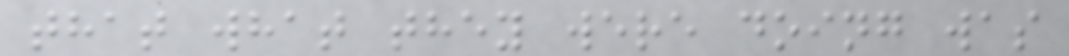that what they were doing was
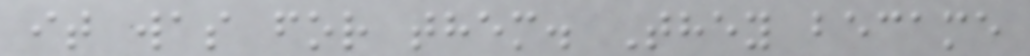it was for them. They became
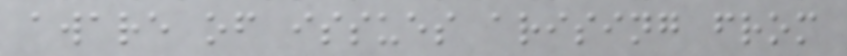aware of issues arising from
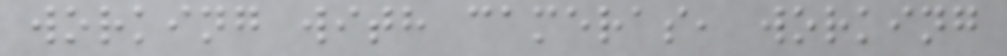working with cameras, working
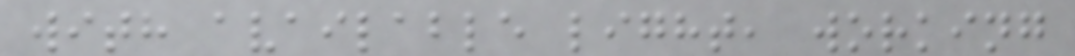with available light, working
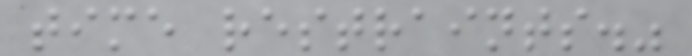time restraints."
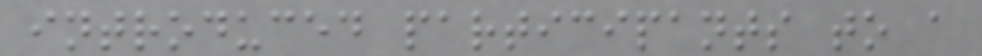introduced participants to a
